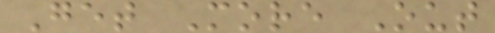Get More Out
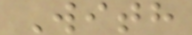With
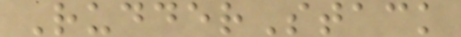RudderStack
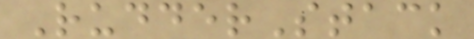RudderStack
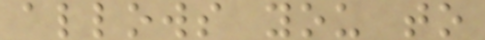allows you to
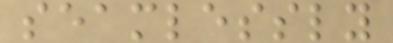seamlessly
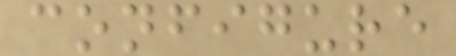configure
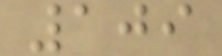109
